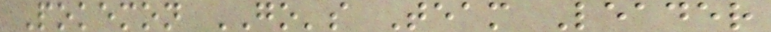Pokemon GO's Team Leader
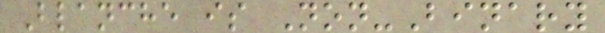Blanche is Non-Binary
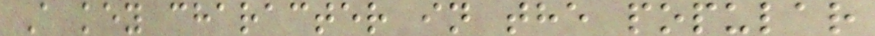A key character in the popular
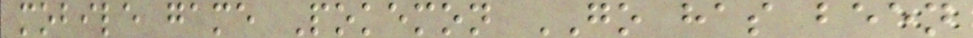mobile game Pokemon GO has been
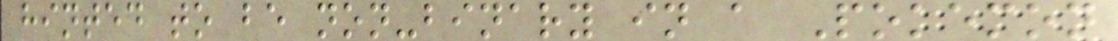hinted to be non-binary in a Pokemon
